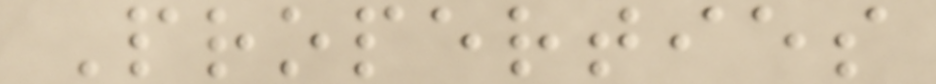Properties
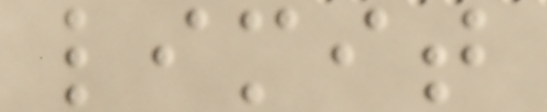limit
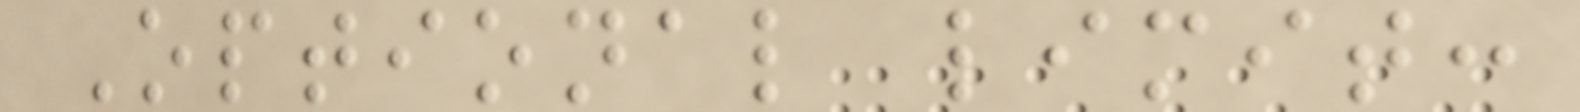Optional limit:
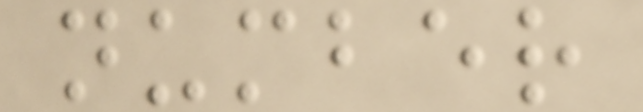number
